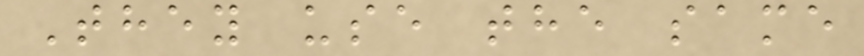They use the same
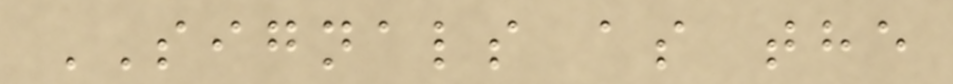SIGNALS as the
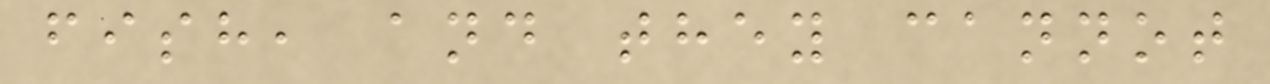fish, and they cannot
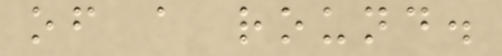of a round.
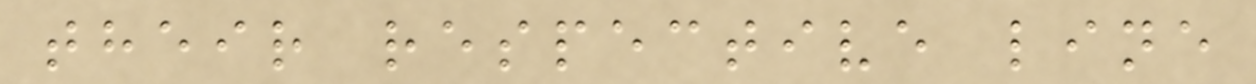their respective line
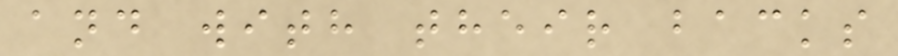and with their backs
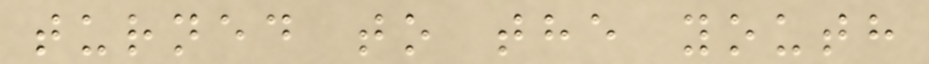turned to the youth
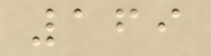169
